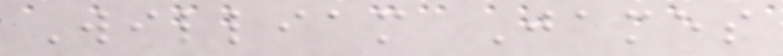William James
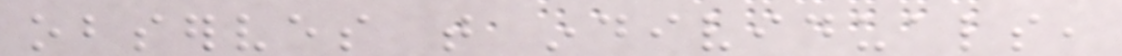observes that individuals,
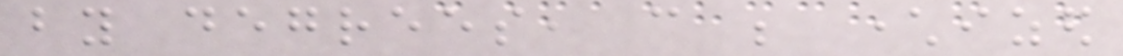by degrees, can be characterized
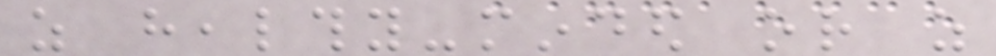as healthy-minded or as
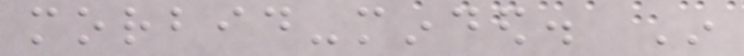morbid-minded. In
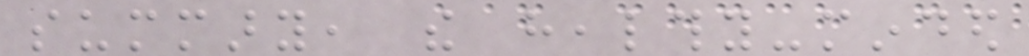summary, the healthy-minded
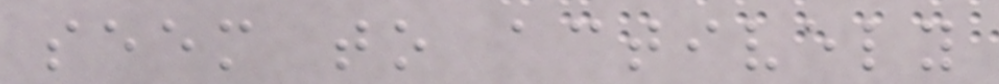seem to actively
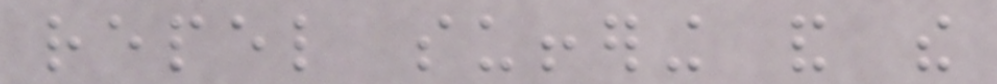repel suffering and the
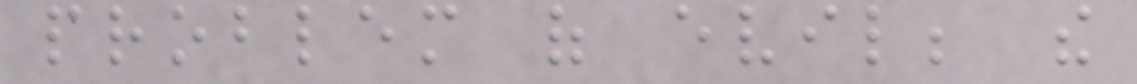problem of evil; the
